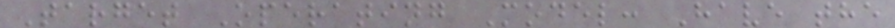Target Operating Model: Have the
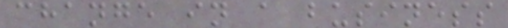change in a business
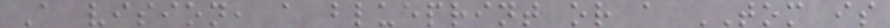A vision, a blueprint or a TOM is
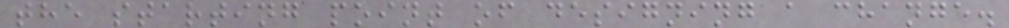the starting point of designing a change.
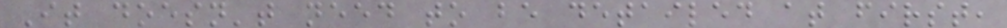It doesn't need to be detailed at first,
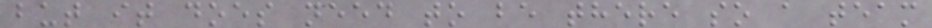but it does need to be there so a team
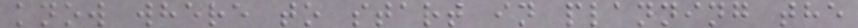know where to start in planning the
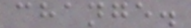change.
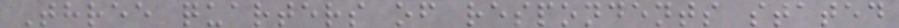Three quarters of respondents stated
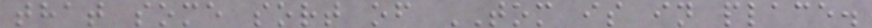that some sort of TOM is in place.
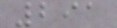291
